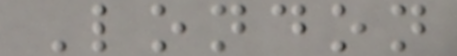London
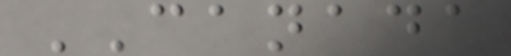CANADA
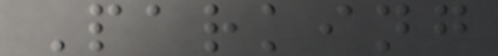Parking
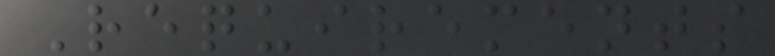Requirements
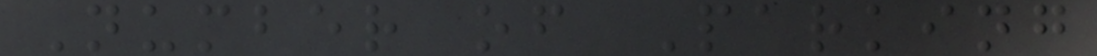Number of Parking
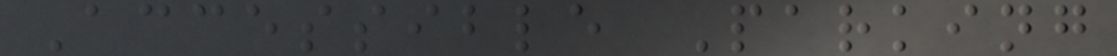Accessible Parking
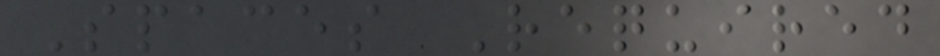Spaces Required
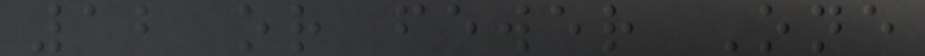12 or fewer One
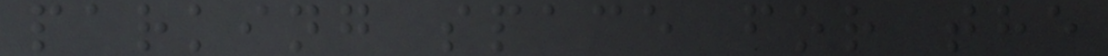parking space for the
